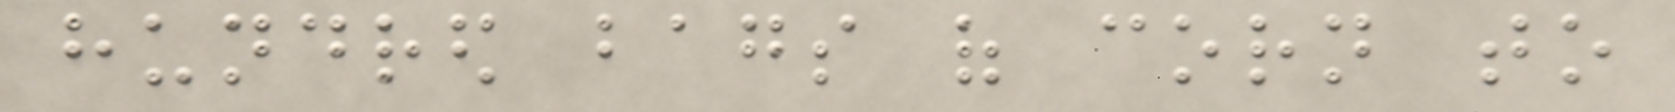hundred bags of corn to
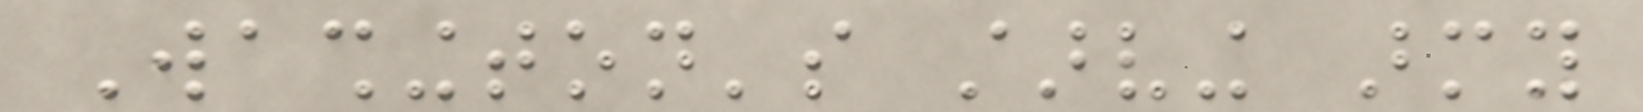Washington's starving army
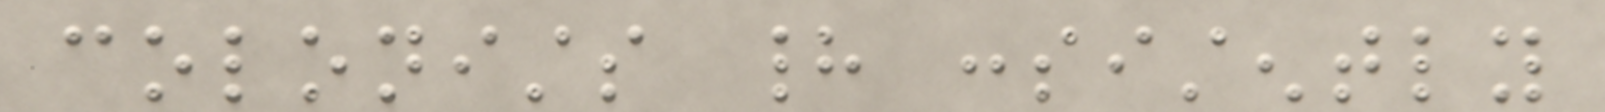colonists had consistently
